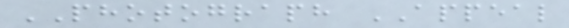PHOTOGRAPH APPEAL
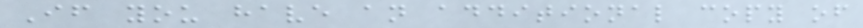If you have an additional copy of
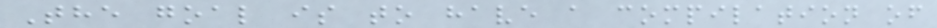The goal is to have a compilation of
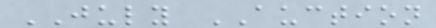JULY AUCTION
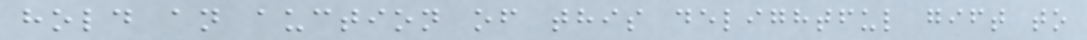hold an auction of this delightful gift to
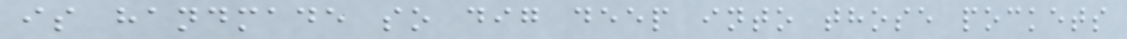is handmade so dig deep into those pockets
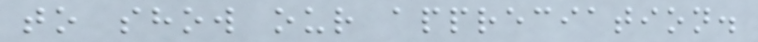to show our appreciation.
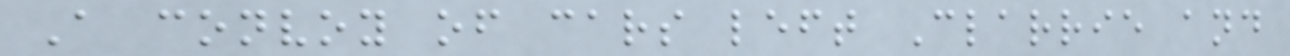A convoy of cars left Clarrie and
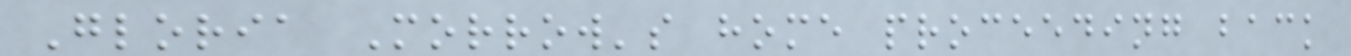Gloria Morrow's home proceeding back
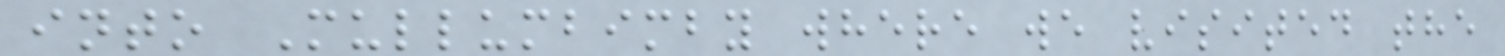into Mullumbimby where we visited the
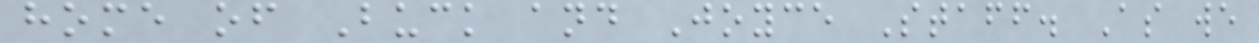home of Buck and Joyce Staff. As we
